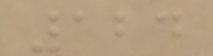124
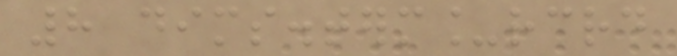8 dims.term_rcrd
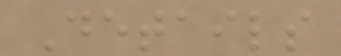Details
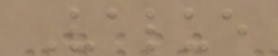Value
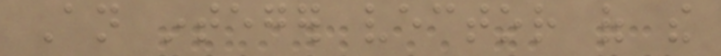An integer vector of the
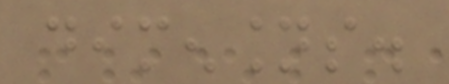dimensions.
